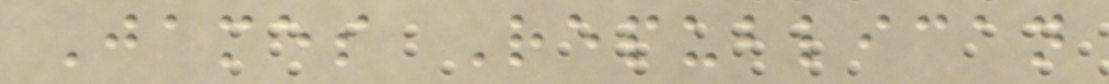James Republican
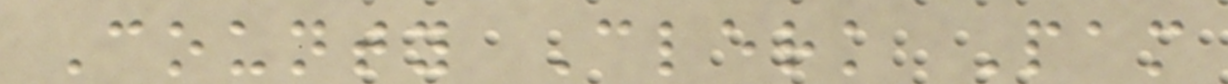County Clerk Pam
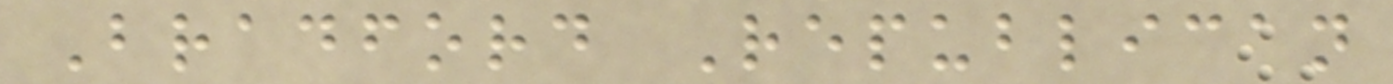Bradford Republican
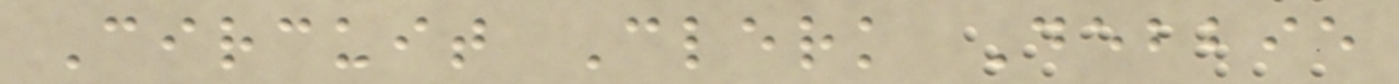Circuit Clerk Debbie
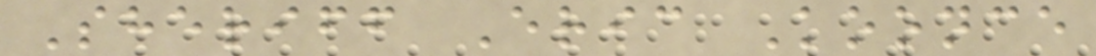Sheriff Eric Koonce
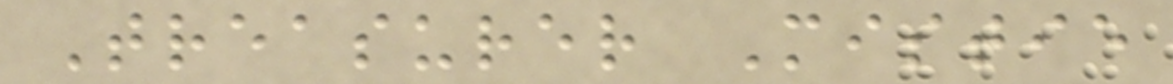Treasurer Mistie
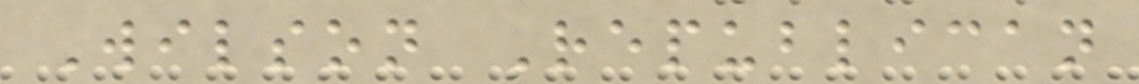Wilson Republican
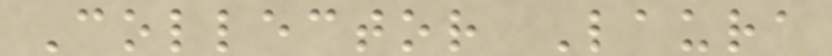Collector Laura
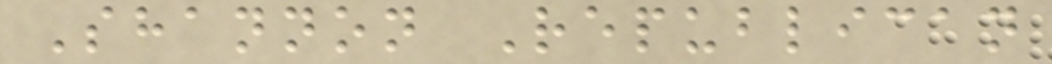Shannon Republican
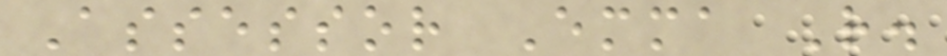Assessor Emma R.
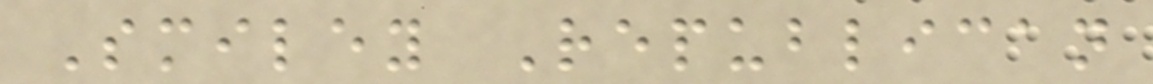Smiley Republican
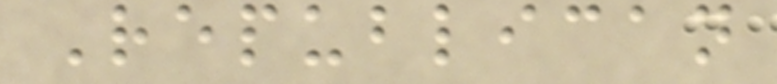Republican
